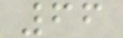66
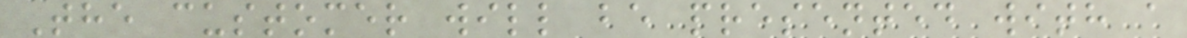The customer will be presented with a
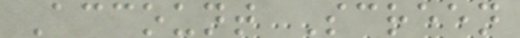Account Screen
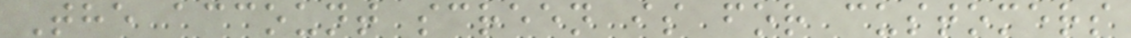The account screen is for customers
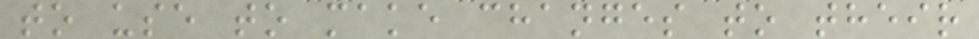to use to make changes to their
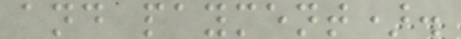and payment).
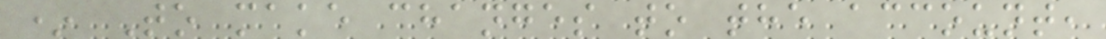* To make changes to the account,
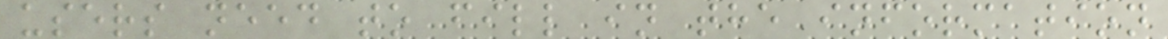users need to fill in the information
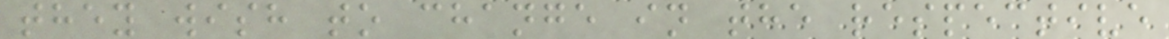they wish to change in the respective
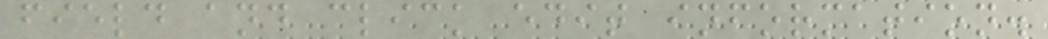field and click edit information.
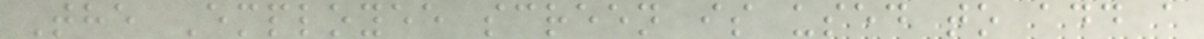The Employee screen is used to add a
